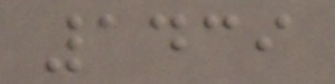1439
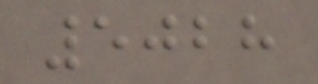5028
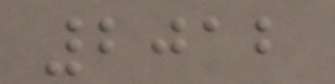2012
